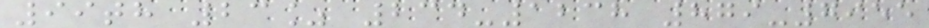99th 23% 234-1238 879-7955
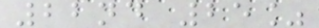22nd 25%
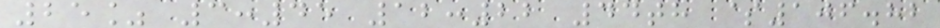25% 3:45 12:22 44th $106.82
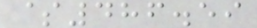$486.59
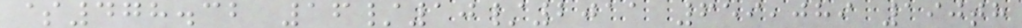$478.32 16/10/2011 659,089 190th
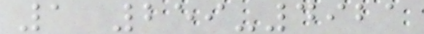1 259-4921
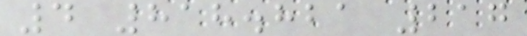4 818.821 217
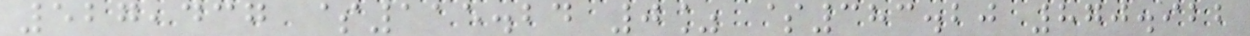527,437 $115.24 0% $383.20 870.922
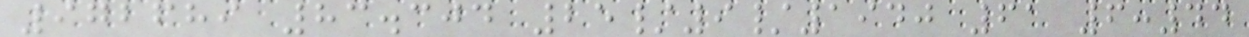972689 83.304 25/9/1940 61 6:44
